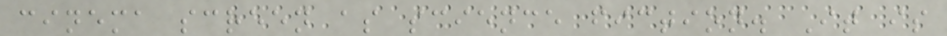cinema screen as science fiction. It is
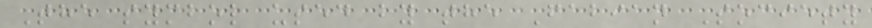The symbol used by the Fabian Society
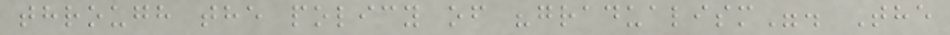through the policy of "gradualism". The
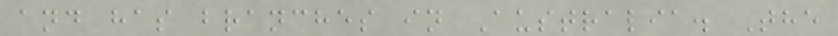and has branches in Australia. The
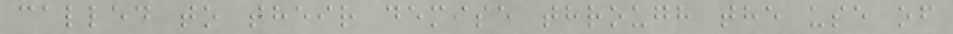called to their demise through the use of
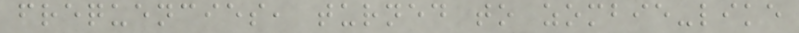frequencies, turned to zombie-like
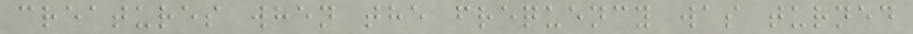creatures when the frequency was turned
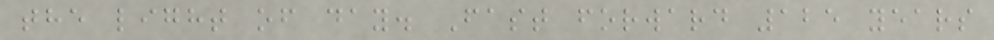the light of day. Fast forward 125 years
